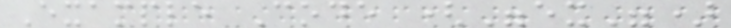Example Code ("ex")
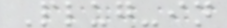Plug-in
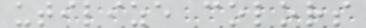utilize colors
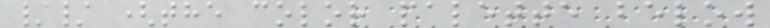// (the color palette below
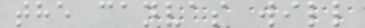the canvas will
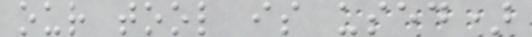our tool is used)
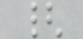{
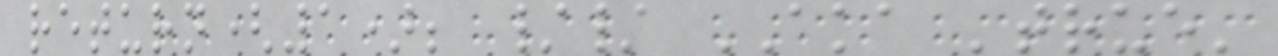return(1); // AKA 'true'
